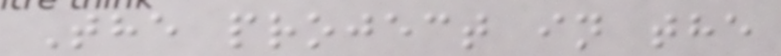The project in the
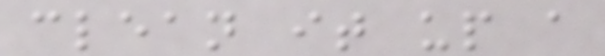clean it up a
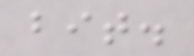bit.
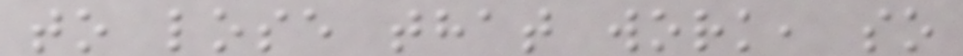to lose that work, so
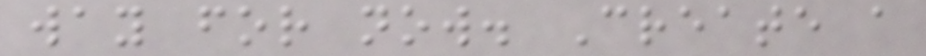way for now. Create a
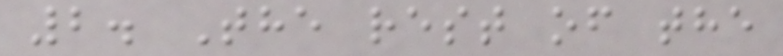2. The rest of the
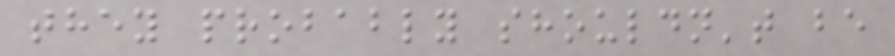they probably shouldn't be
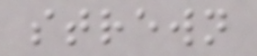strewn
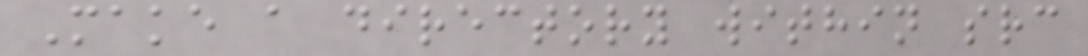Make a directory within src
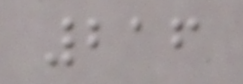216
